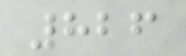826
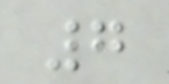7
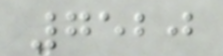7520
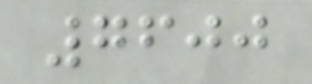7600
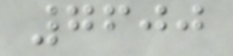7600
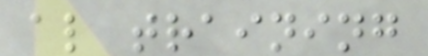al training
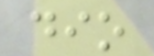dio
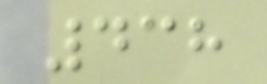438
